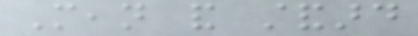Mean and standard
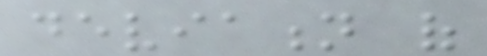deviation of
